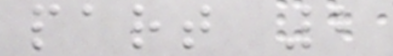part 2
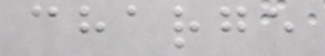charge
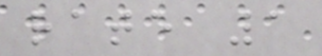rate 1
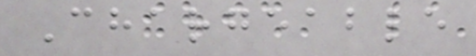Chargeable
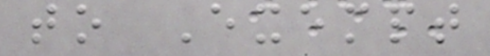to Exempt
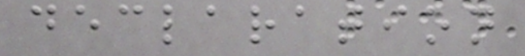declaration
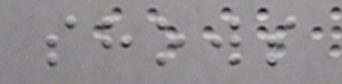shows
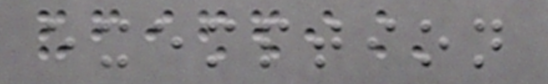exemption
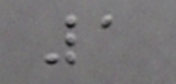1
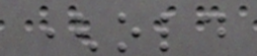(old
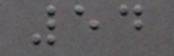54
